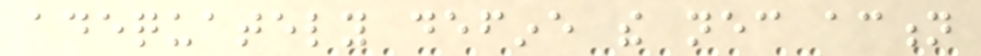adequately define the necessary action
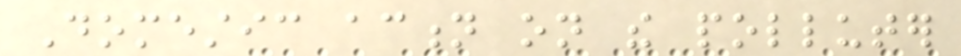Domestic action on the polluter
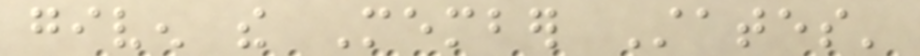given the Member States'
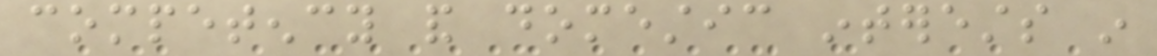competency and domestic interests in
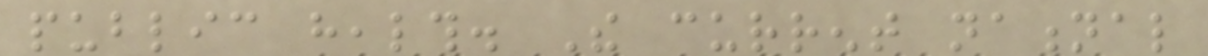public health. The current national
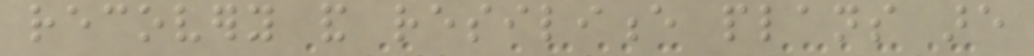recovery and resilience plans are
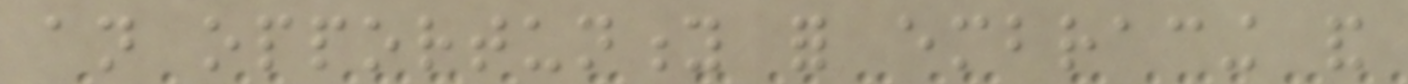an opportunity for embracing and
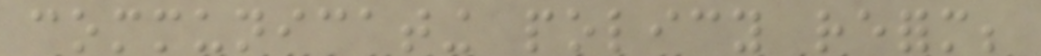communicating policy reform;
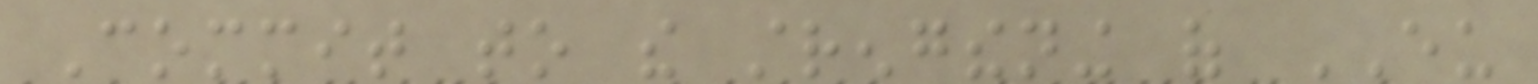Commit to the strengthening of EU
